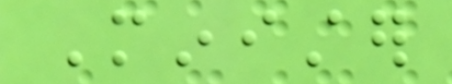Minister
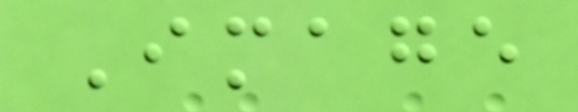Image
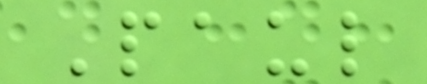Paul
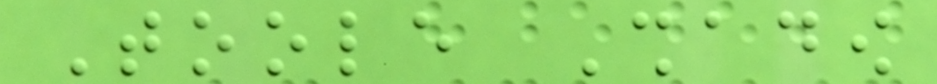Toole Shadow
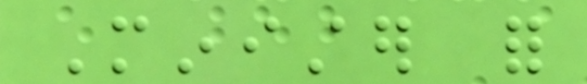Minister for
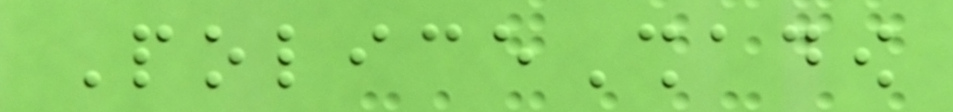PoliceShadow
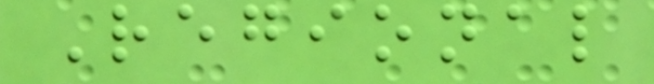Regional
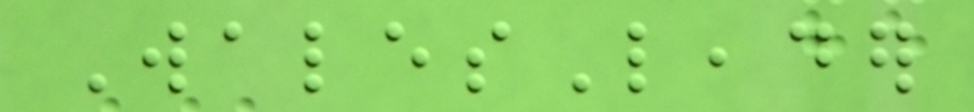WalesLeader
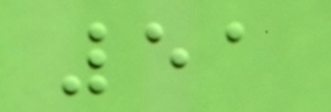51
